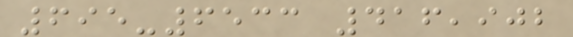695-6533 416,902
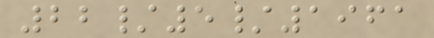22/5/1961
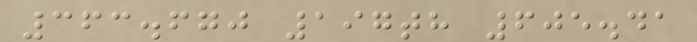363.670 197th 605.41
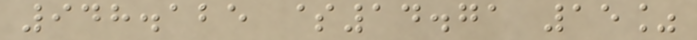948.125 $14.71 15%
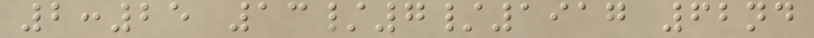2:25 13/7/1917 62nd
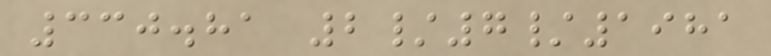330.81 2/7/1981
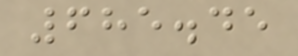685.45
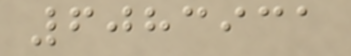6083931
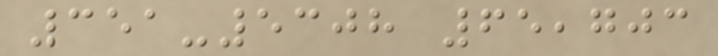351-5308 65,703
